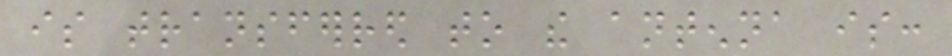is transferred to the antenna is:
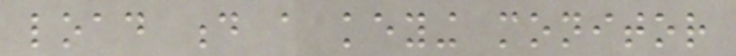load d a keying monitor
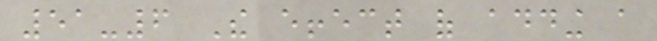51-6 The effect of adding a
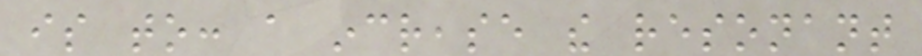is to: a increase the resonant
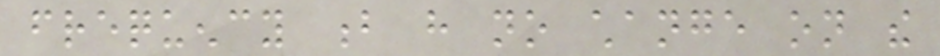frequency b have no change on the
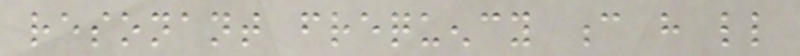resonant frequency c have little
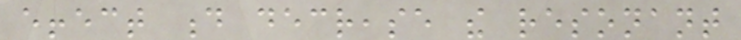effect d decrease the resonant
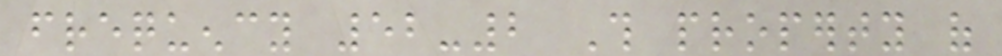frequency 52-2 This property of
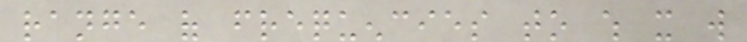range of frequencies to which it will
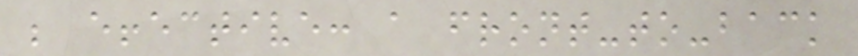be effective: a front-to-back
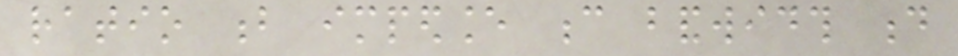ratio b impedance c bandwidth d
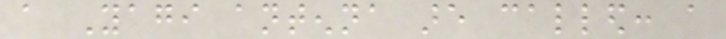a Yagi antenna are called: a
